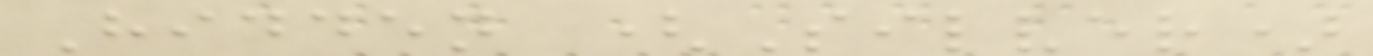Hidden (Silver)
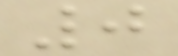0
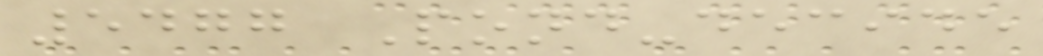5477 Pond-decide
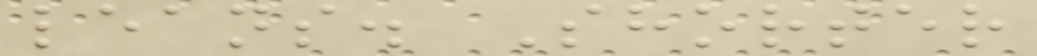leans. Shorter
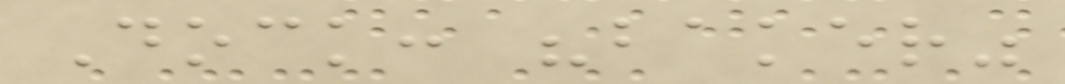Dock: "baker"
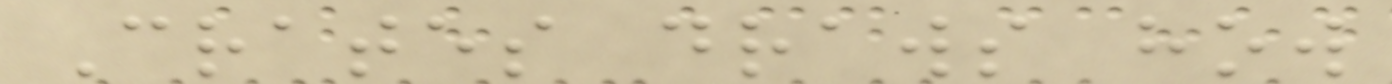Crates draws how
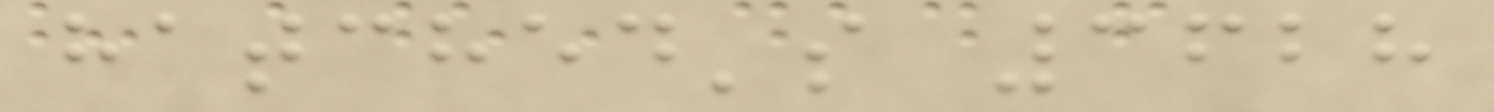hatched's 3628
